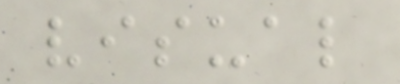visual
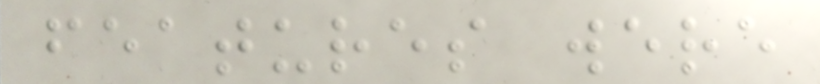features were
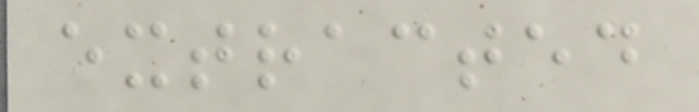extracted
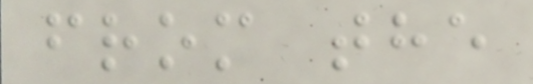from the
